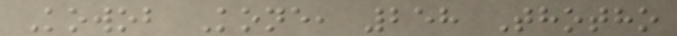Kowob Kone, 258 Thotho
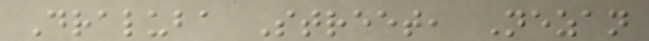Draluba Street, Nezan
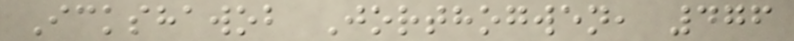Ickshawob Jorthogwen, 476
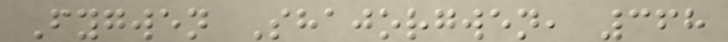Fygwen Shajorgwen, 368
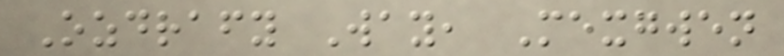Ozdrafy Way, Mexgwen
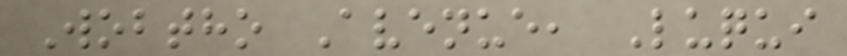Wobtho Avenue, Luqui
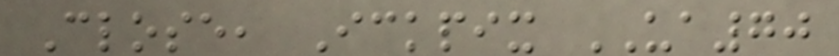Close, Ickpix UA70
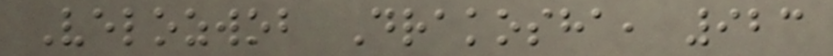Velozwob Drakosha, 923
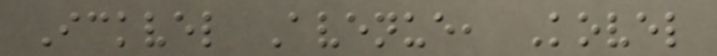Ickvel Avenue, Kovel
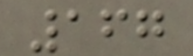167
